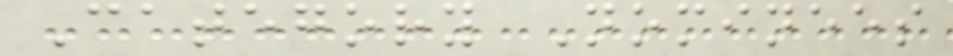Category Nominees
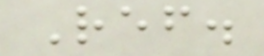Ref.
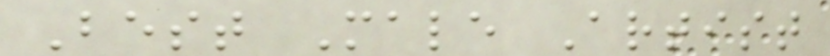Best Male Artist
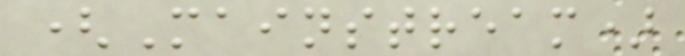(Mainstream)
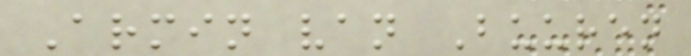Armin van Buuren
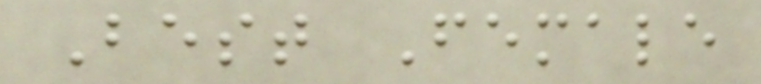Best Female
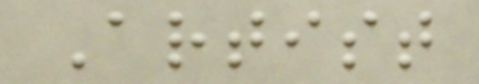Artist
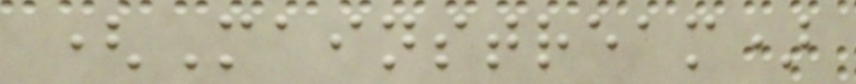(Mainstream)
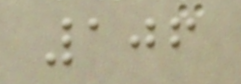106
